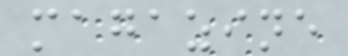magazine
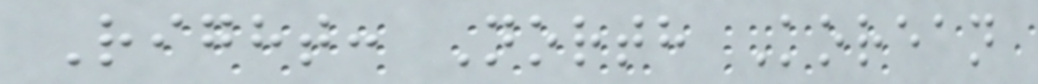Right: North Korean
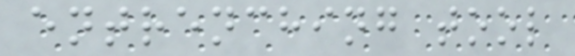entrenching tool
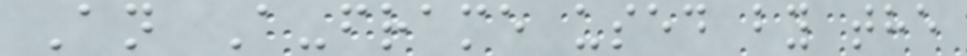An A-frame used by the
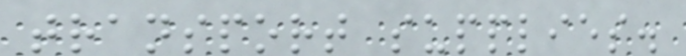transport supplies.
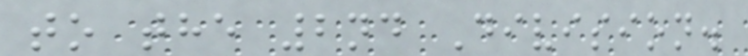to the 2nd Division.
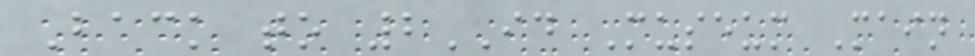Back to 2ID Museum Main
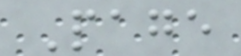Page
